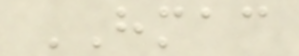HMAC
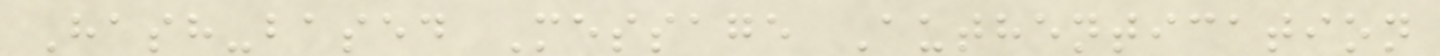Hash-based Message Authentication
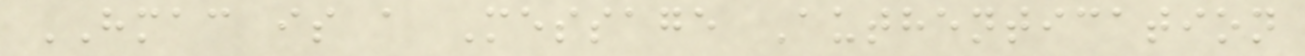HMAC is a Message Authentication
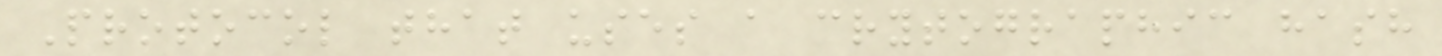Protocol that uses a crytographic hash
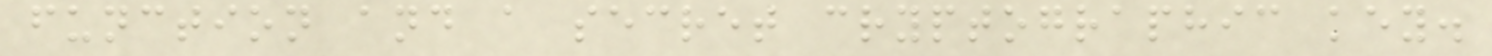function and a secret cryptographic key.
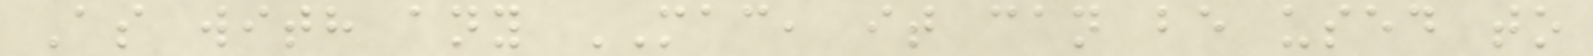As with any MAC, it can be used to
